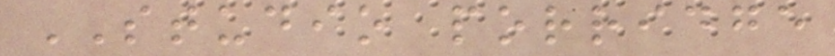STUDIO porridge
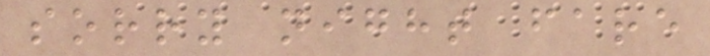sorry night fare
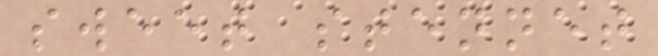sweet stennet
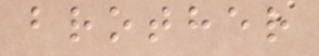brother
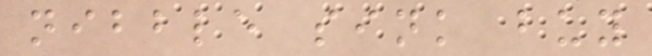nibble sink buy
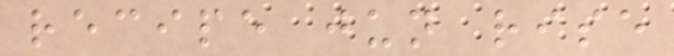recipe jun rise
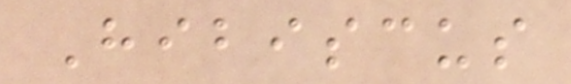Hibiscus
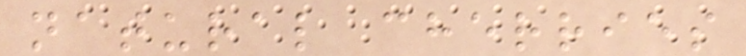natural cherries
